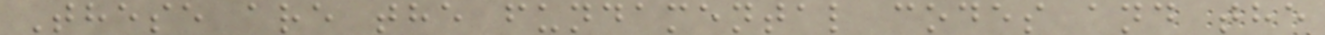These are the fundamental codes and the
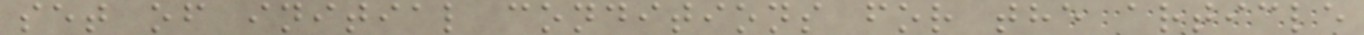set of initial conditions for the article
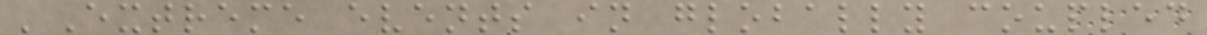'Extreme events in globally coupled
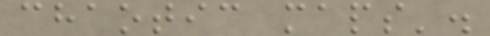chaotic maps'.
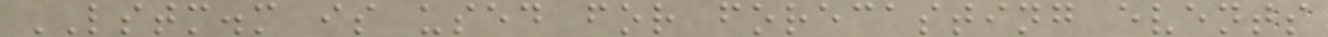LSTM.m is used for forecasting events
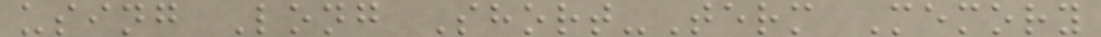using Long Short-Term Memory
